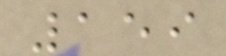159
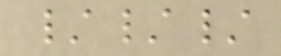///
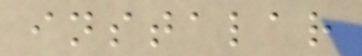instalar
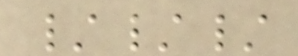///
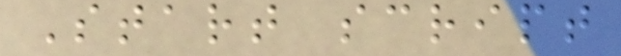Start script
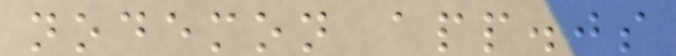nodemon app.js
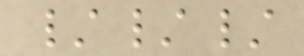///
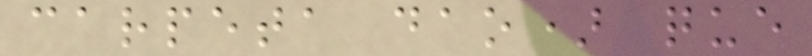carpeta dao) que
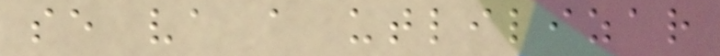se va a utlilizar
